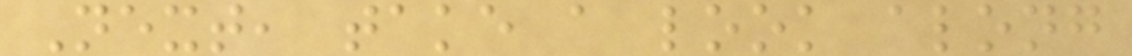Next, take a look along
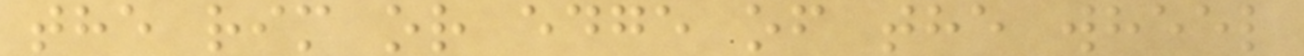the rim or edge of the wheel
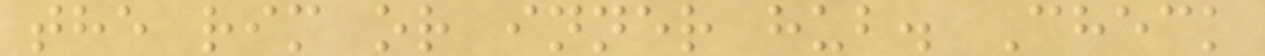the rim or inner hub. Check
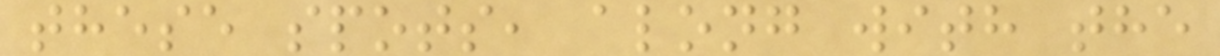these spots, along with the
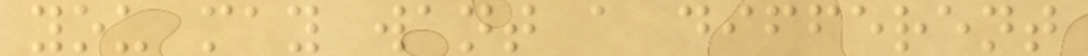you may want a different
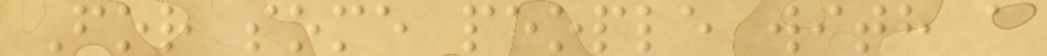For some people with a
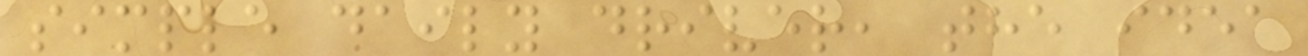simple daily driver, the idea
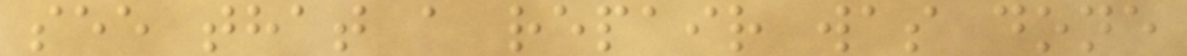see that a repair was done
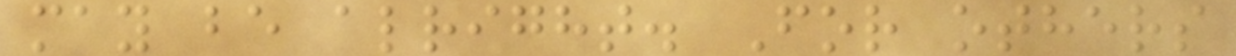may be alright. For others
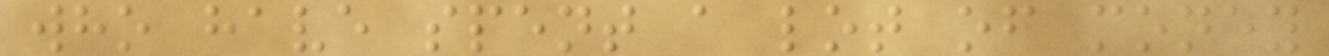who have spent a lot of money
